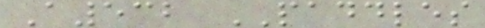A532 PADDLES
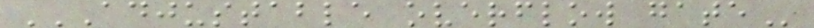ADJUSTABLE OVERFLOW GATE
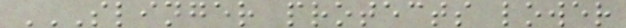SLINGER PROTECTS LOWER
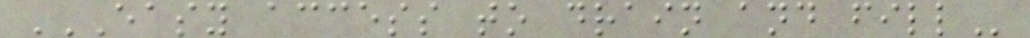EASY ACCESS TO DRAIN AND FILL
